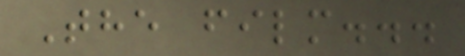The film...
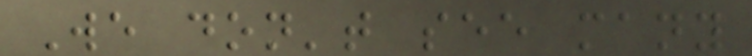We don't see many
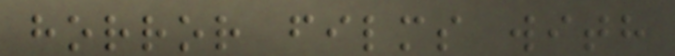horror films with
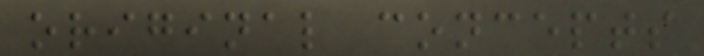original concepts
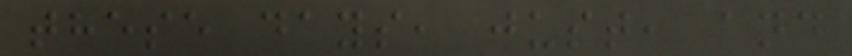these days, just, and
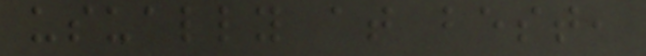usually at best,
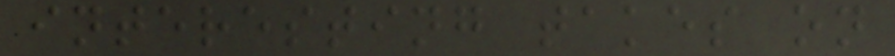interesting takes on
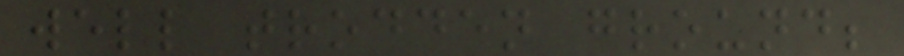well trodden ground;
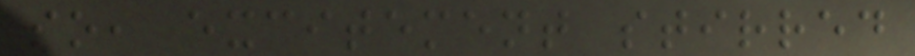so, excitement stirred
